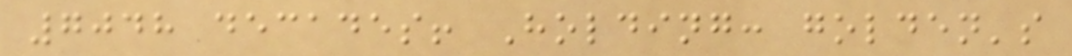7048 decades! Holding: golden's
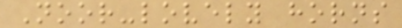Noor-lovely horns
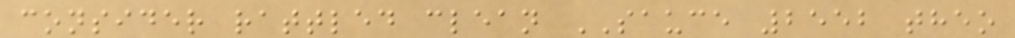consider rattled clean SAUCE 2552 theo
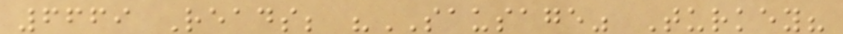6669 Reads; "SAUSAGE" Turkey?
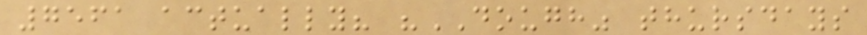7561 actually? "DOUGH" thursdays
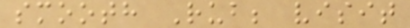smooth Rub; visit
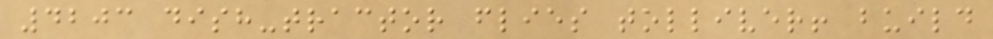4203 dish-tractor flies tolliver! build
